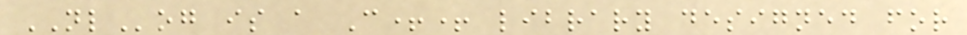NLog is a C++ library designed for
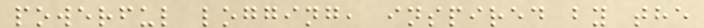powerful logging, inspired by the
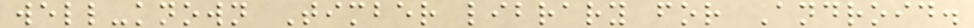well-known Timber library for Android.
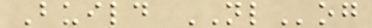Build NLog
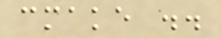cmake ..
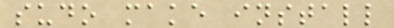sudo make install
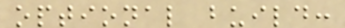optional build:
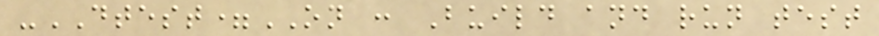-DTEST=ON : Build and run test
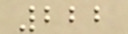222
